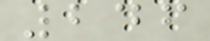246
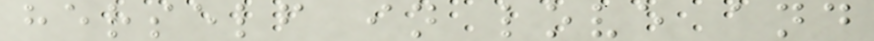herself in love and
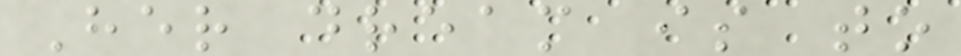Her dream is to
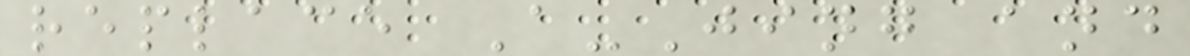replace A-Jing and
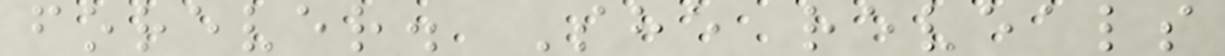forever. She reveals
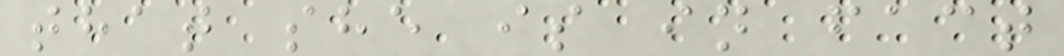that she is in fact
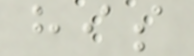his
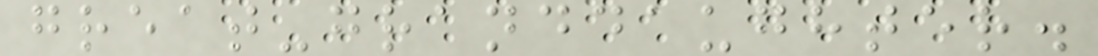great-granddaughter.
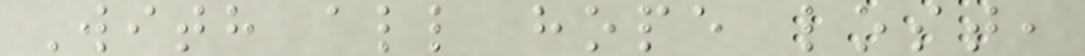With all hope lost,
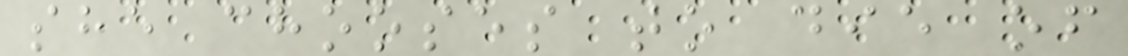she chooses to die of
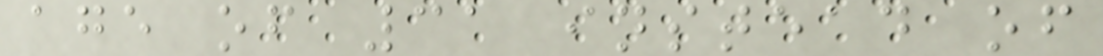age of 31 instead of
